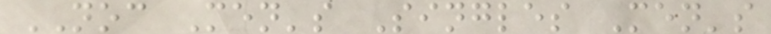NOC Men's Singles Men's
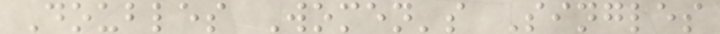Doubles Women's Singles
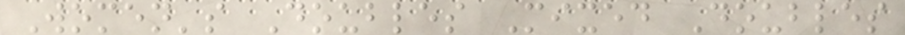Women's Doubles Mixed Doubles
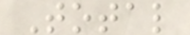Total
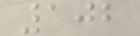102
